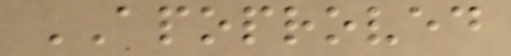APOPROVED
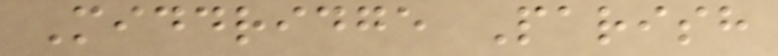Middridge Parish
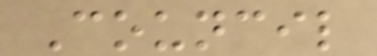Council
